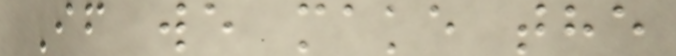If we make the
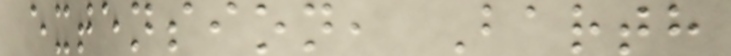extension, Barth
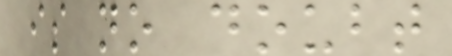is no doubt
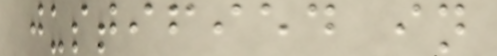justified in
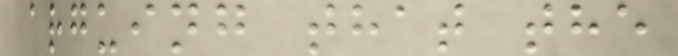arguing that the
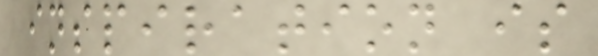inspiration is
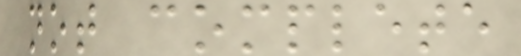not complete
